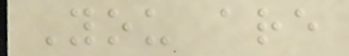You are
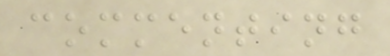commenting
